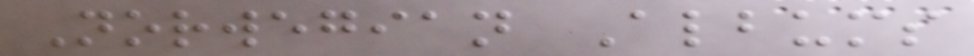Norwegian Albums
